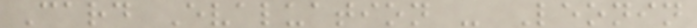Card Evaluation - Leonin
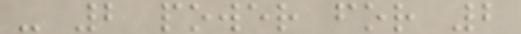- 2 power for 2
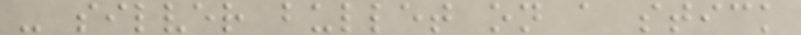- silver bullet on a stick
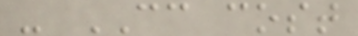- CC cost
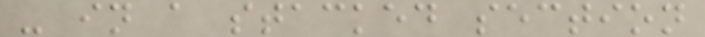- in a stacked section
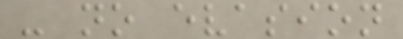- no evasion
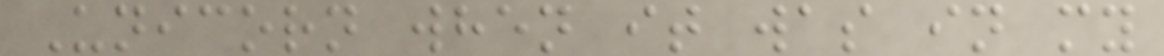Unicorn when it was in my
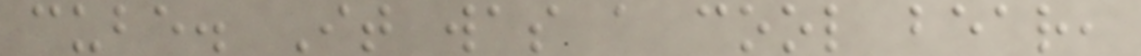cube. It was a cool bear,
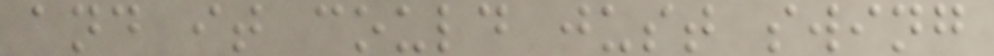and it could just swing
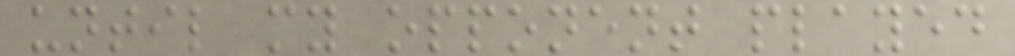until my opponent played
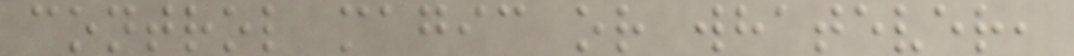control magic or whatever,
